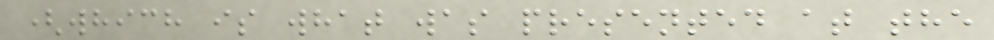(which is what was presented at the
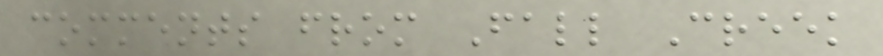comments from Fall Creek
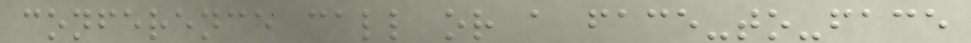conference call or a face-to-face
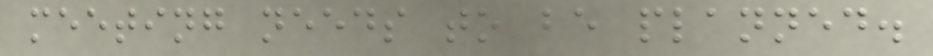meeting needs to be planned.
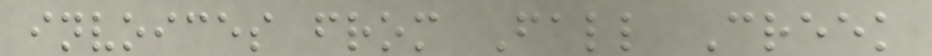invoices from Fall Creek
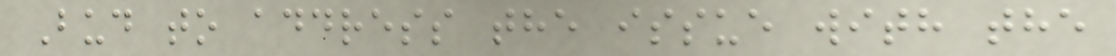Bud to address the issue with the
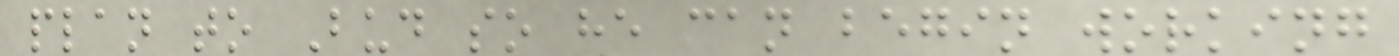plan to Bud so he can begin working
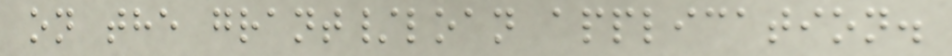on the grant/loan application.
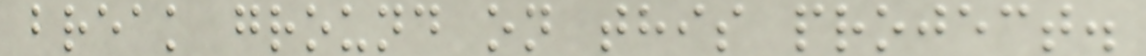break ground on this project.
